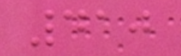410
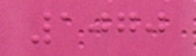1070
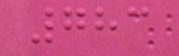783
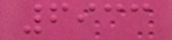6933
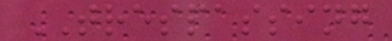TRESPASSING
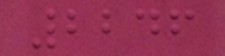2246
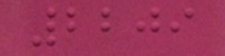2209
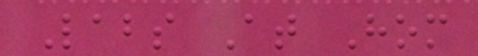Labs At Hom
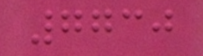7730
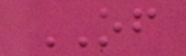OF
